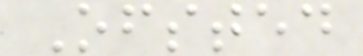Ofsted
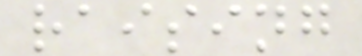raising
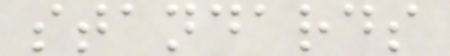standards
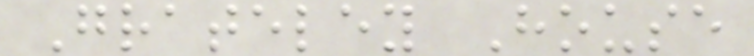Grateley House
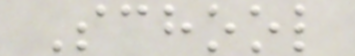School
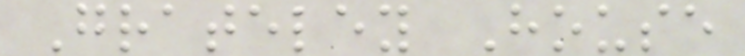Grateley House
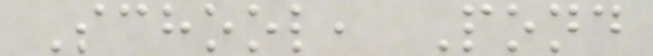School, Pond
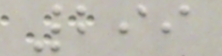299
